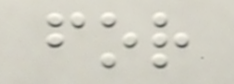for
